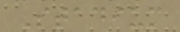Stadium
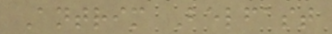Antrim Belfast
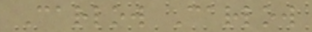Carlow Carlow
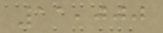11,000
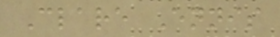Clare Ennis
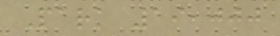Park 19,000
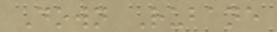Down Rubane
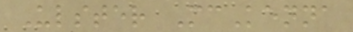Ulster McKenna
